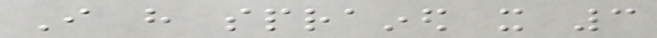I have sprained it 3
